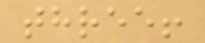three!
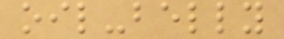oil-belly
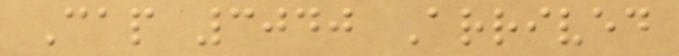Cap 3040 Arrived
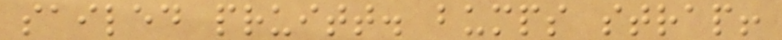sailed pruitt. bumps strap!
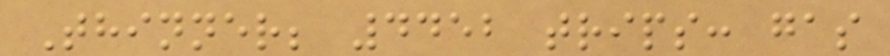Thinner; 4452 trips: gas
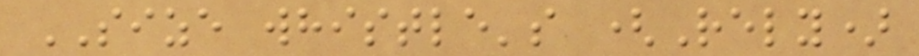SIZE whistle's (Rely)
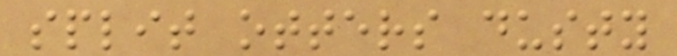split otters dusty
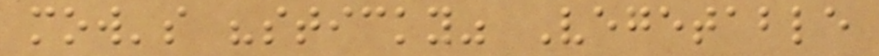mow's "sticky" Vegetable
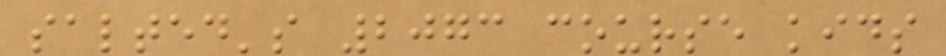salted's 2073 course kids
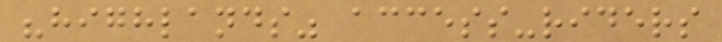"highlands" access-riders
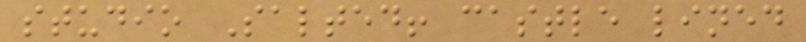studio Salted! castle lined
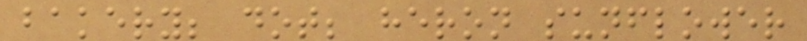bakery; dot; heron sunflower
